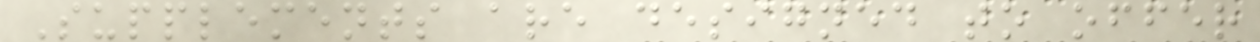Supplements are designed to offer
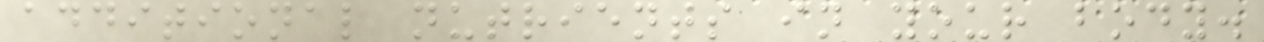additional nutrients in your body.
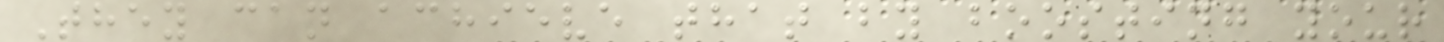They can achieve that by boosting your
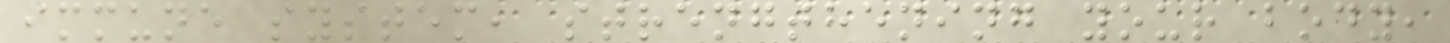immune system, strengthening your body,
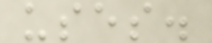uses.
